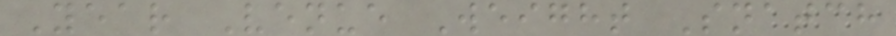Year Venue Weight Snatch
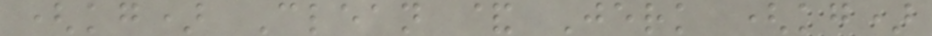(kg) Clean & Jerk (kg)
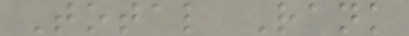Total Rank
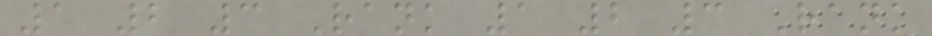1 2 3 Rank 1 2 3 Rank
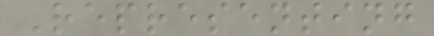Representing
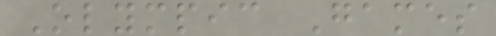Olympic Games
